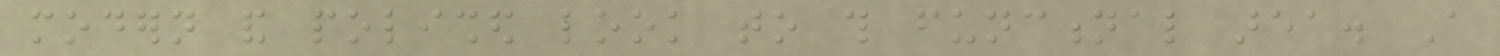modern and polished look to this functional area. A
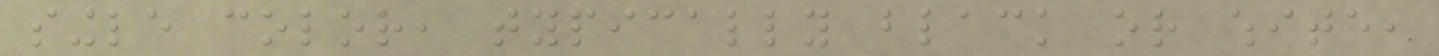single color, typically black or white,
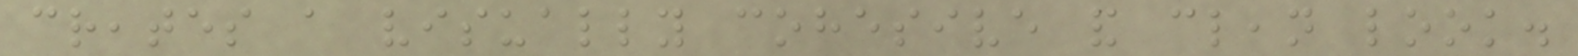creates a visually cohesive and clean look.
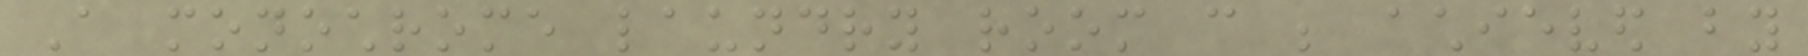A monochrome laundry room can be achieved by
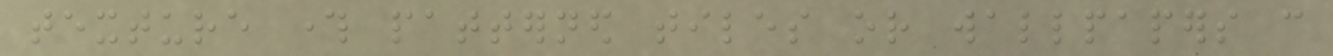texture through patterned tiles or wallpapers can
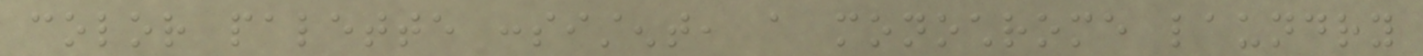color palette consistent, a monochrome laundry
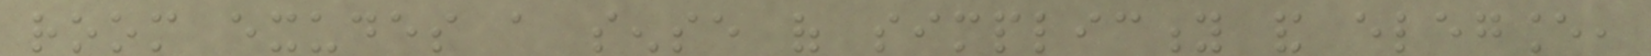room exudes a sense of simplicity and elegance,
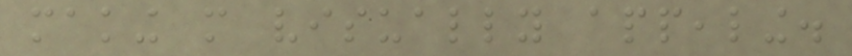making more visually appealing.
